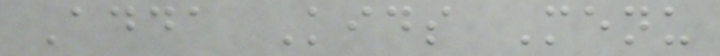Adda Kids Menu
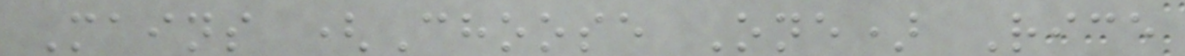Mains (Choose One) Rice
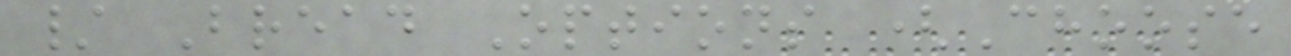/ Bread Options (Choose
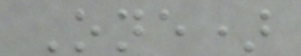One)
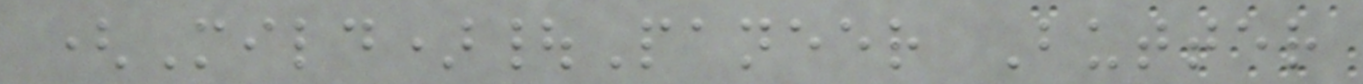(Mild)|Paneer Butter
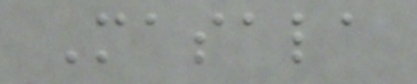Masala
